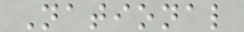National
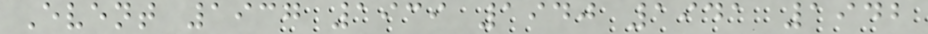Event 1937 1939 1940 1941 1942
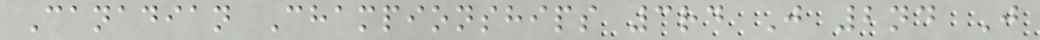Canadian Championships 3rd J 2nd J
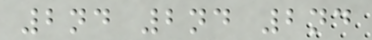2nd 2nd 2nd
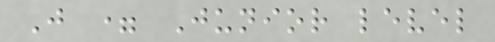J = Junior level
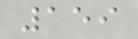159
